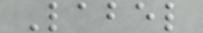Label
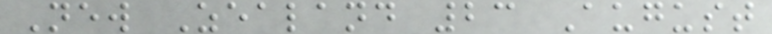New Zealand 23 August
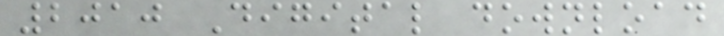2010 Digital download
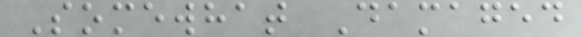Somewhat Damaged
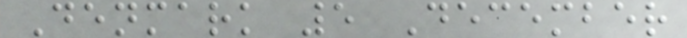Denmark 5 December
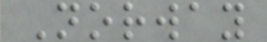Norway
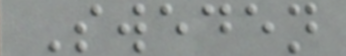Sweden
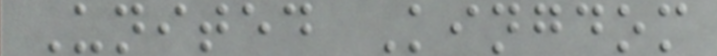United Kingdom
